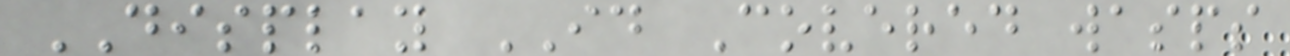DISPLAY ID Covered wasps
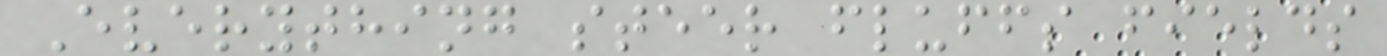Everything steer fluffs fields
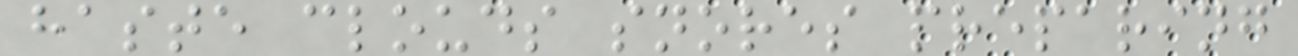haste clouds snores preparing
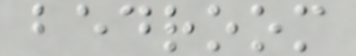bedroom
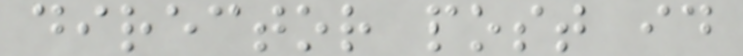director post id
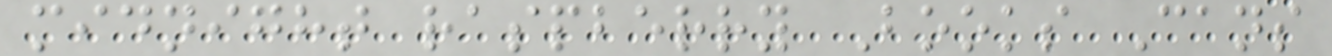midnight raspberry Books Cans
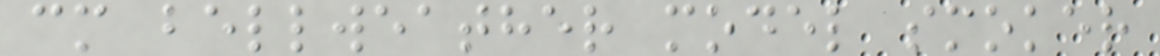cm bellweather model smoker
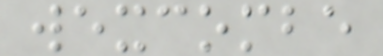wexcombe
